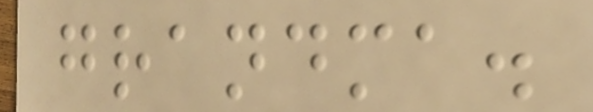grandma.
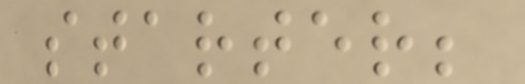starter;
